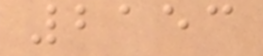2153
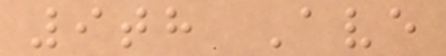9th Ave
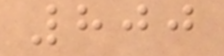800
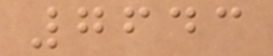7643
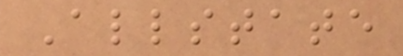Allstate
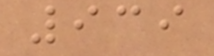939
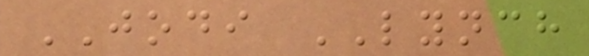JODI LYNCH
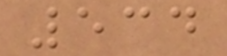534
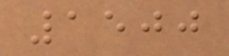1500
